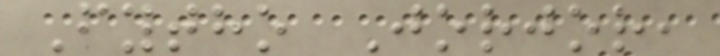Fytho Jorjor,
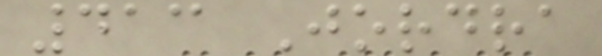413 Jordra
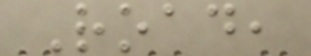Road,
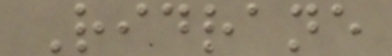Ridrane
